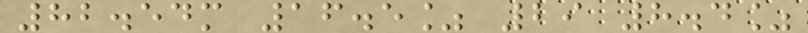82.54m 16.5% 29 8.4%
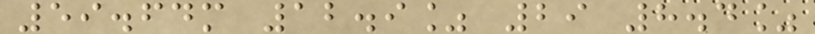59.64m 12.9% 29 8.4%
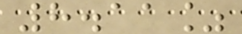8.11%
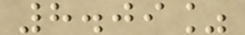8.09%
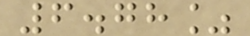6.78%
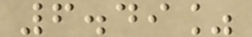6.49%
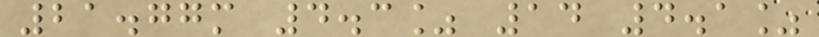21.77m 4.3% 14 4.1%
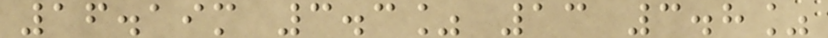16.19m 3.3% 13 3.8%
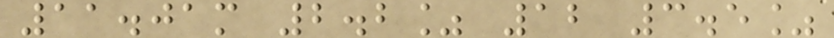11.01m 2.2% 12 3.5%
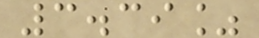3.39%
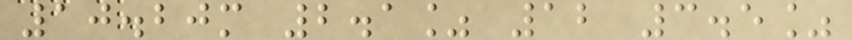10.20m 2.1% 12 3.5%
